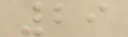29
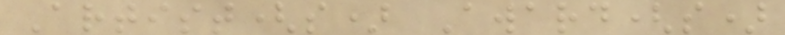Artist(s) Award(s)
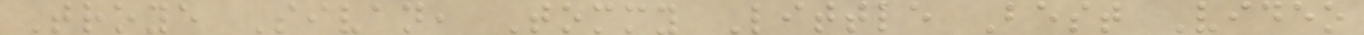Troye Sivan, Tommy Little Best Video
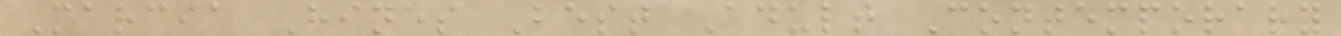Marcia Hines Best Adult Contemporary
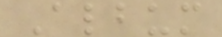Album
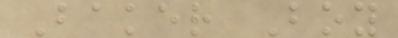Baker Boy
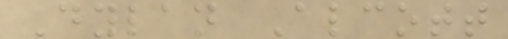Dylan Alcott
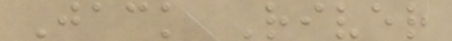Jack River
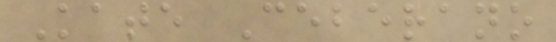Kate Ceberano
